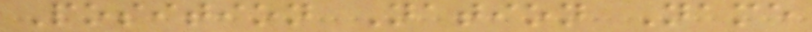Position Nation Name
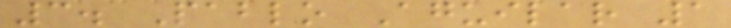3. Pablo Aguilar 1
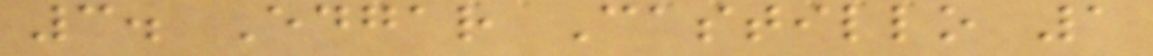3. Edgar Castillo 1
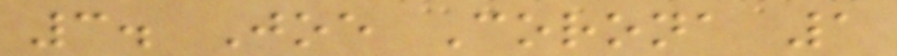3. Joe Corona 1
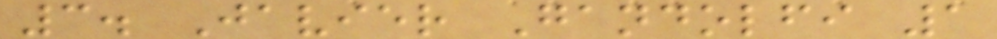3. Javier Gandolfi 1
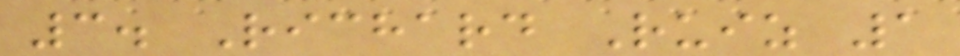3. Richard Ruiz 1
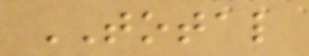TOTAL
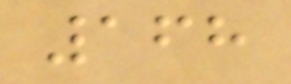168
